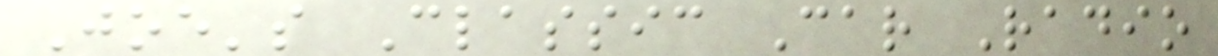Joe's Classic Car Radio
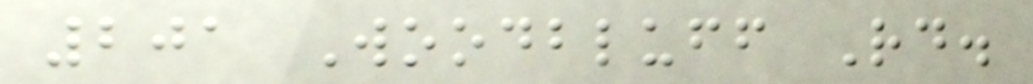201 Woodbluff Rd.
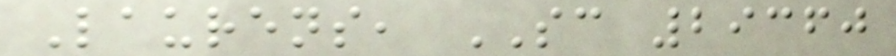Laurens, SC 29360
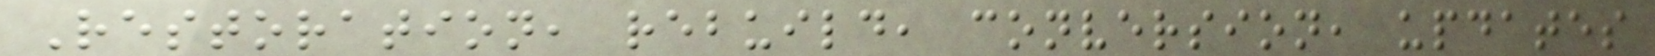Restoration, rebuild, conversion, updates
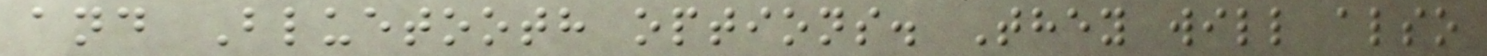and Bluetooth options. They will also
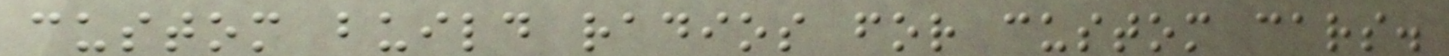custom build radios for custom cars.
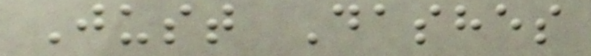Just Dashes
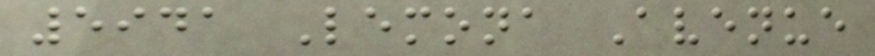5941 Lemona Avenue
